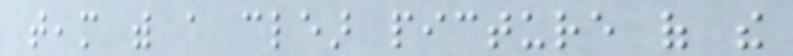team with a clear picture of the
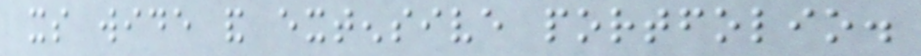its wide and extensive portfolio.
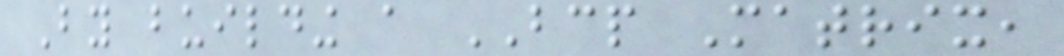By building a BCP Matrix,
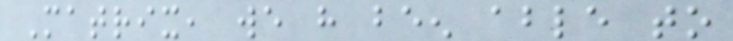Matrix, we have been able to
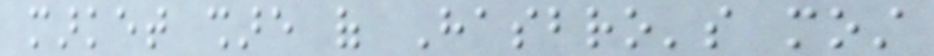market share of Hasbro's most
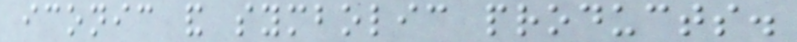iconic and symbolic products.
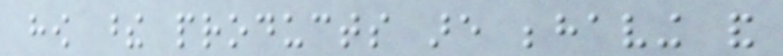how these products are behaving and
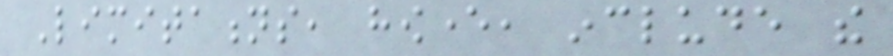Limitations, however, include the
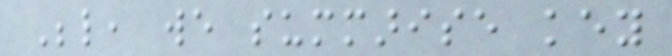Below, we summarise key
